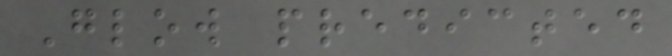Glow predicted
